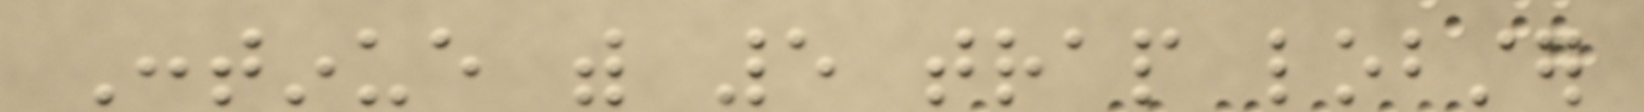Continue with 5 trap lobster
